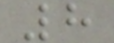8
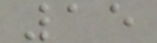15
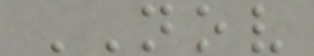NOV
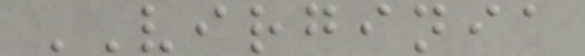VIRGINIA
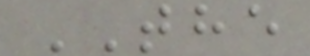THE
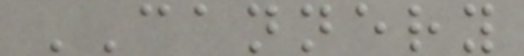CANNERY
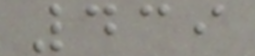439
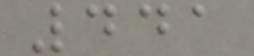441
